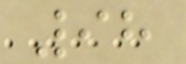98
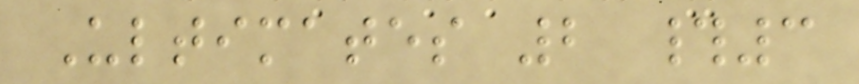Ultimates 2 #3
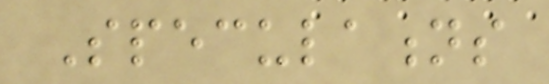Speculations
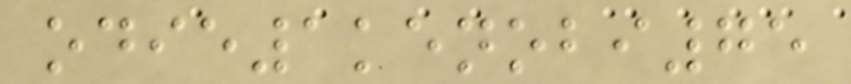odie1kenobi75
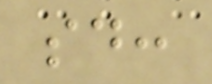said:
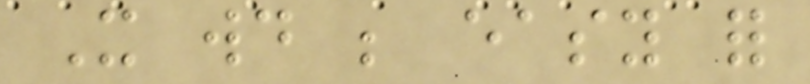It would be easy for
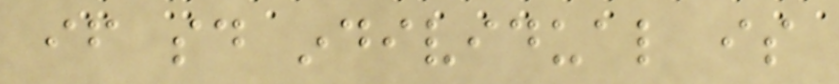if said individual is
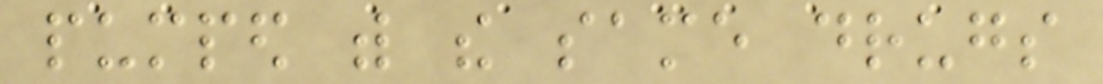pumped with the same drugs
